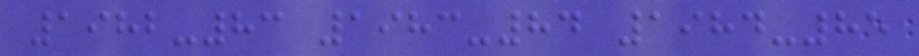1982-83 1983-84 1984-85
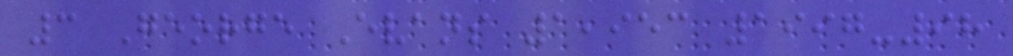3 George Evans 1,953 1997-98
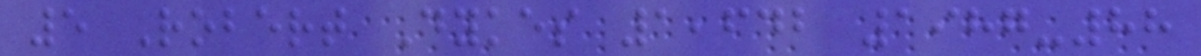5 Robert Dykes 1,642 1987-88
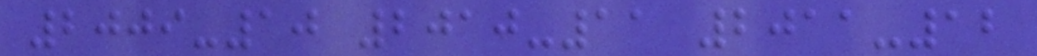2009-10 2010-11 2011-12
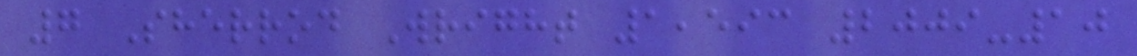7 Sherrod Wright 1,593 2009-10
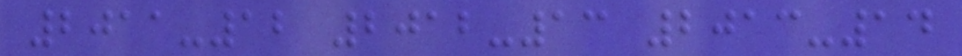2011-12 2012-13 2013-14
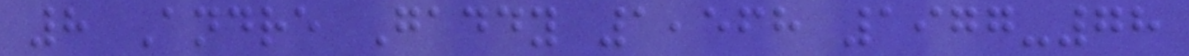8 Andre Gaddy 1,568 1977-78
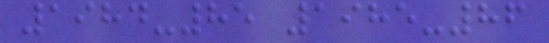1984-85 1985-86
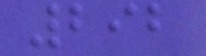292
